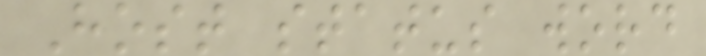Host status word
